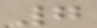7
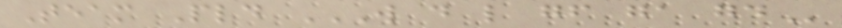Team Pld W D L GF GA GD
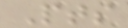Pts
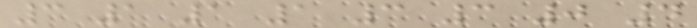3 1 1 1 3 3 0 4
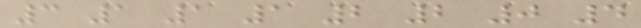3 1 1 1 2 2 0 4
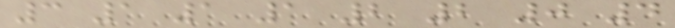3 1 1 1 2 2 0 4
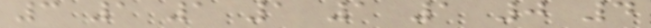3 1 1 1 1 1 0 4
